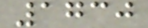1730
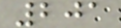201
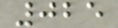025
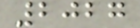2027
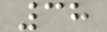38
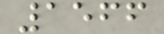1566
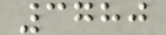3780
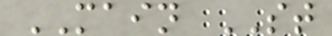MAIN ST
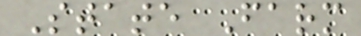State Farm
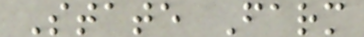State Farm
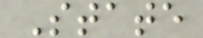State
